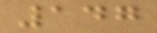147
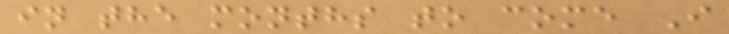in the months to come I
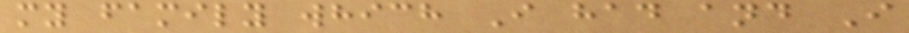my family which I had and I
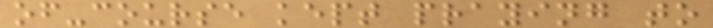of-course kept praying to
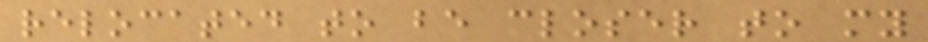relocated to be closer to my
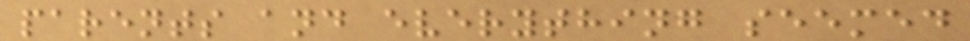parents and everything seemed
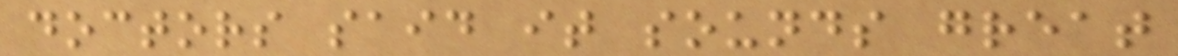doctors said it sounds great
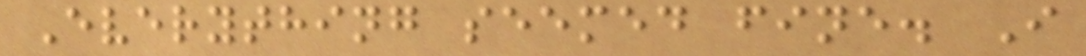Everything seemed fine. I
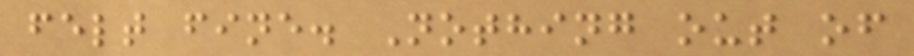felt fine. Nothing out of
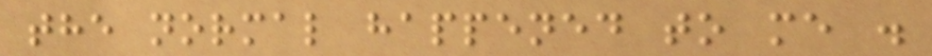the normal happened to me .
